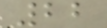22
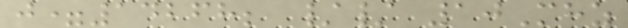j=14268; // 10Mhz
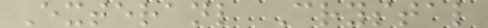Exteranl Crystal
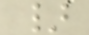}
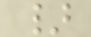}
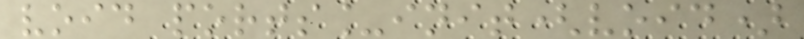void ports_init(void)
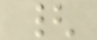{
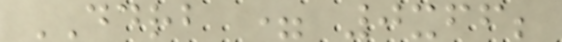DDRB = 0xff;
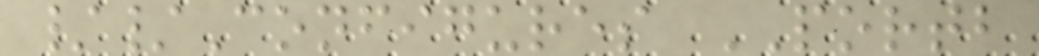//Configures PORTB
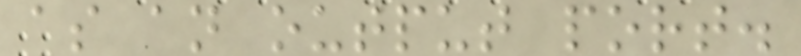as an output port.
